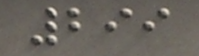299
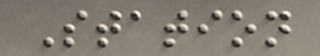Station
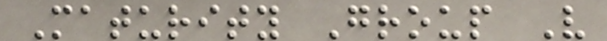Maturity Group V
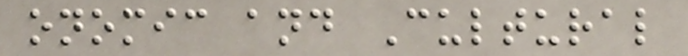onomic and Cultural
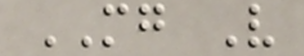MG V
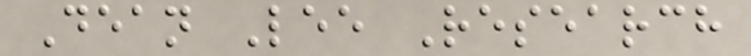Dean Lee Research
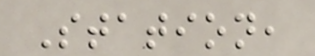Station,
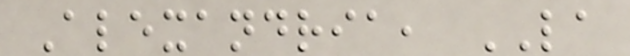Alexandria, LA
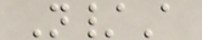N/A
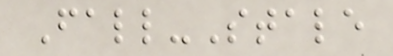Fall-Stale
